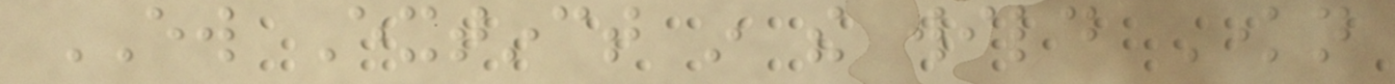EW Extinct in the wild Known
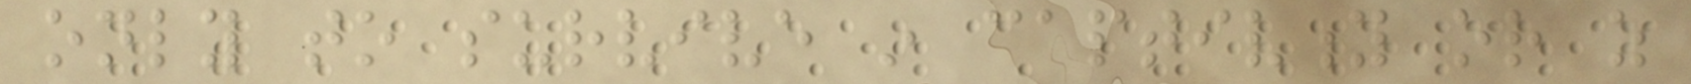only to survive in captivity or as
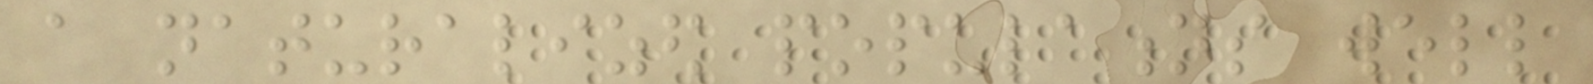a naturalized populations well
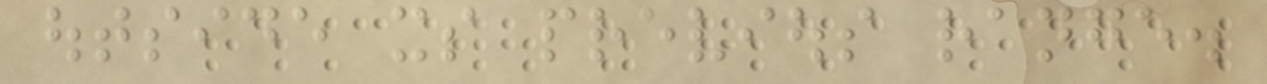outside its previous range.
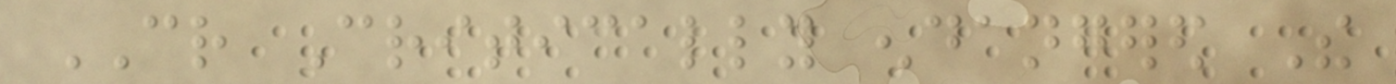CR Critically endangered The
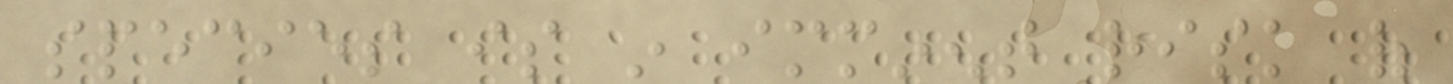species is in imminent risk of
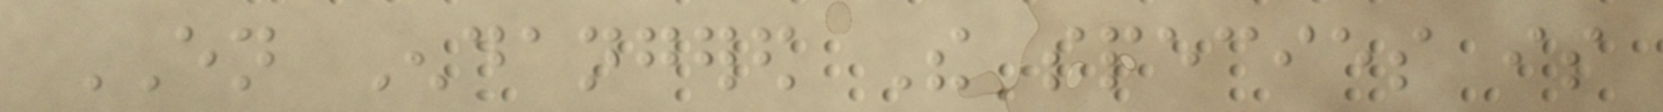EN Endangered The species is
